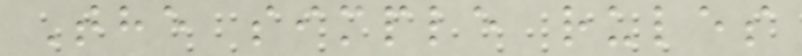The simple rules
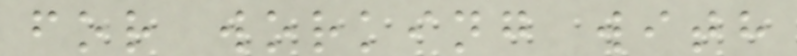for working with
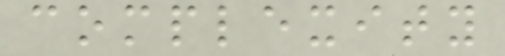complexity
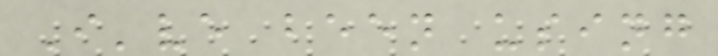I've been using
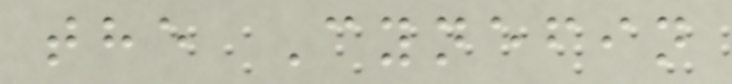the Cynefin
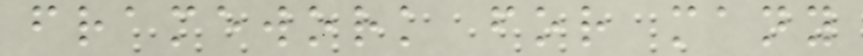framework for many
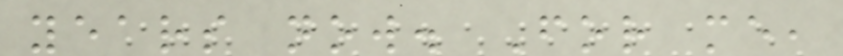years now. For me,
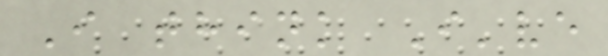I think I've
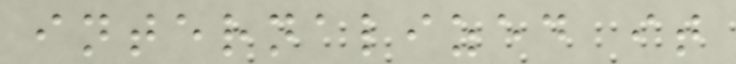internalized it
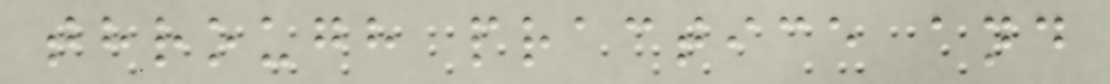through practice and
